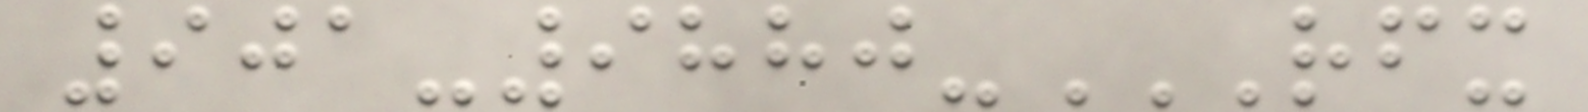901-9880-RFX
